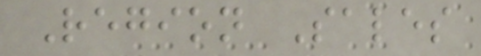Region Sales
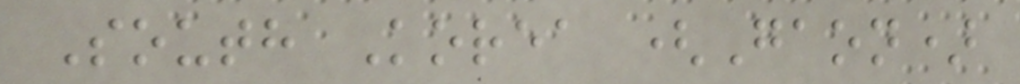South Korea (Gaon)
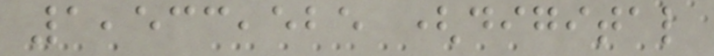1,533,525 (digital
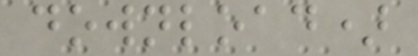download)
